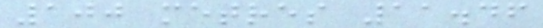100 metres 11.46
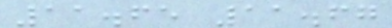11.65 11.67
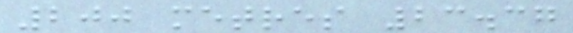200 metres 23.37
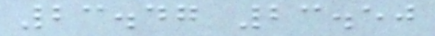23.47 23.50
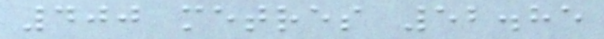400 metres 52.85
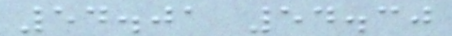54.01 54.30
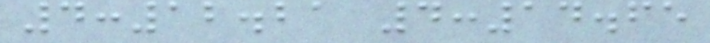4:12.21 4:14.65
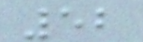52
